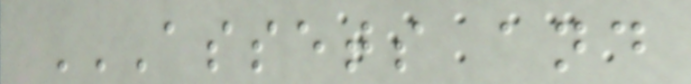ASSETS AND
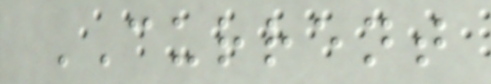CURRENT
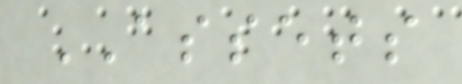ASSETS
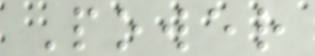Power
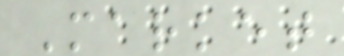Market
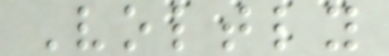Voltly
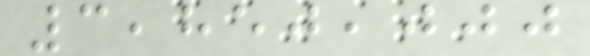3,850,000
